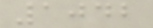1042
